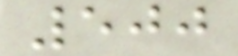500
